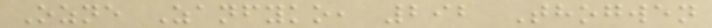Ozne Zanfyko, 292 Thogwen
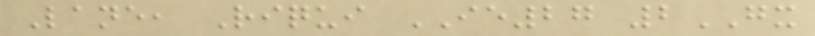Lane, Riqui IE27 2GX
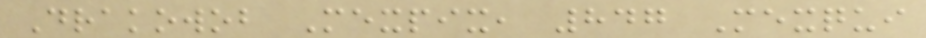Drakowob Mexpix, 847 Mexqui
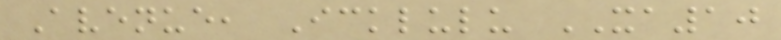Avenue, Icklulu XA10
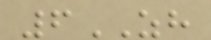6ZH
